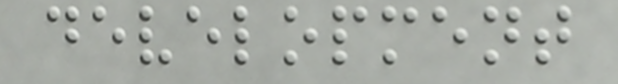development
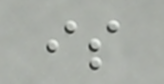is
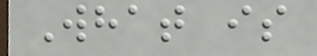What is
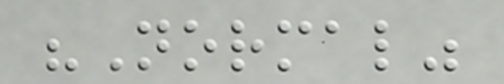"Normal"
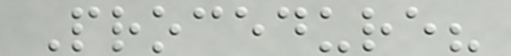Procedure?
